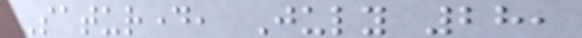Saturday, July 28,
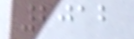2012
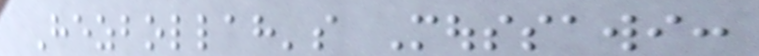Hezbollah's Moussawi:
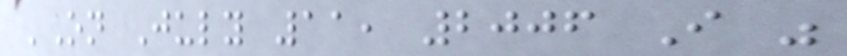'On July 11, 2006 I was
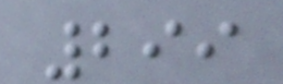299
